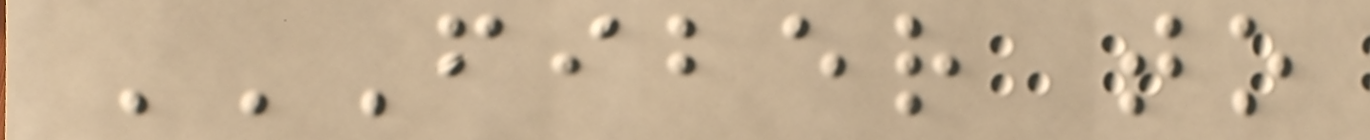FIBER TO
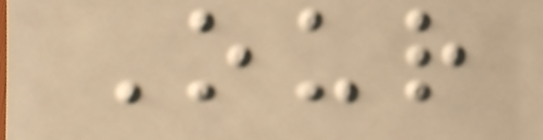Our
